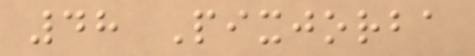48 Pixjorba
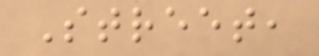Street,
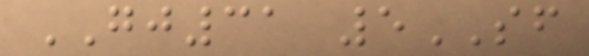GJ31 5SF
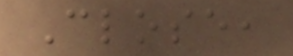Close,
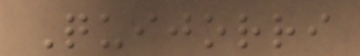Quijorri
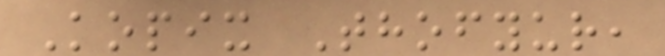Kopix Thofyur,
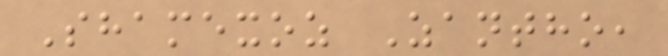Shamexoz Zantho,
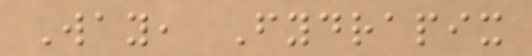Way, Fydrapix
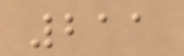211
